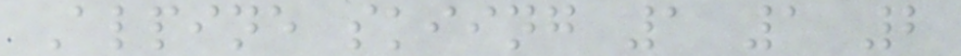Alpine skiing 1 1 2
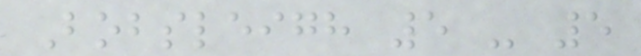Bobsleigh 5 - 5
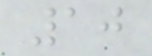10
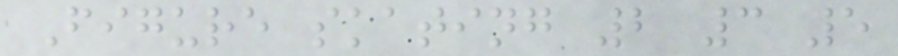Figure skating 2 3 5
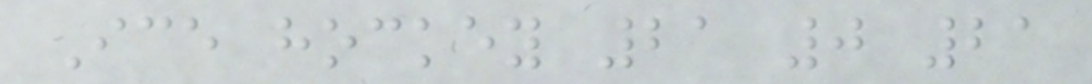Ice hockey 21 0 21
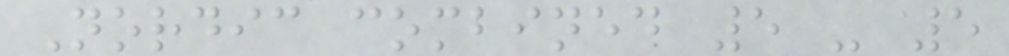Nordic combined 5 - 5
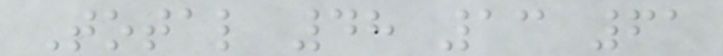Total 48 13 61
